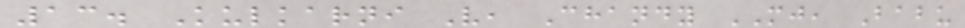13. Kulkarni V, Chandy MJ, Babu
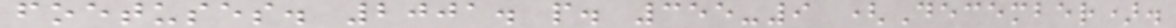foetuses. 2001. p. 355-9 (December).
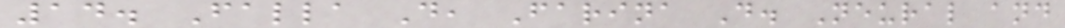14. Falla D, Farina D. Neural and
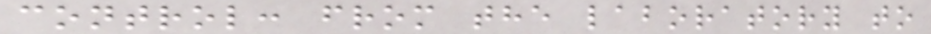control: from the laboratory to
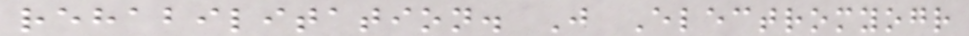rehabilitation. J Electromyogr
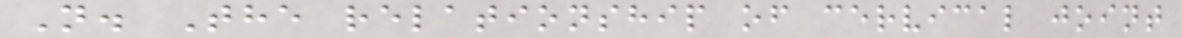N. The relationship of cervical joint
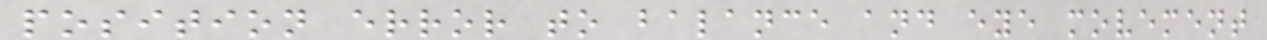position error to balance and eye movement
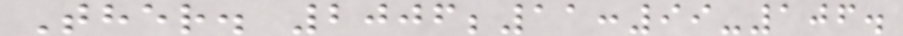Ther. 2006;11:99-106.
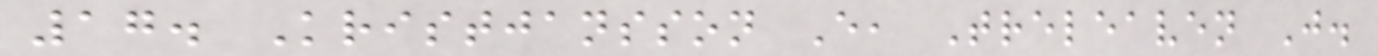17. Kristjansson E, Treleaven J.
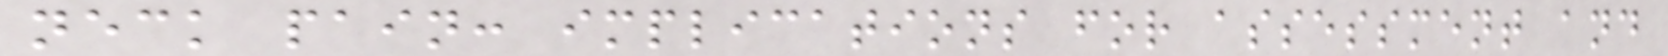neck pain: implications for assessment and
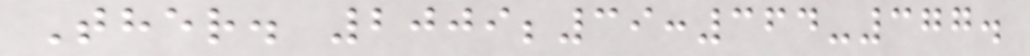Ther. 2009;39:364-377.
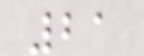21
